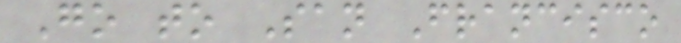Go to San Francisco
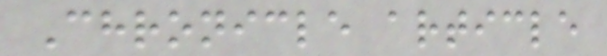Chronicle article
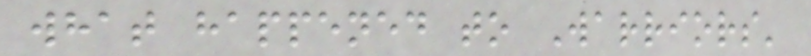what happened to Warriors'
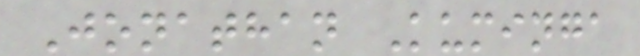Jonathan Kuminga
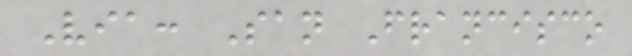Via: San Francisco
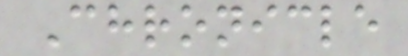Chronicle
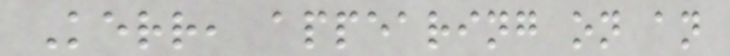Kerr, appearing on an
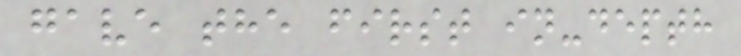gave the first in-depth
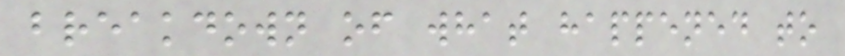breakdown of what happened to
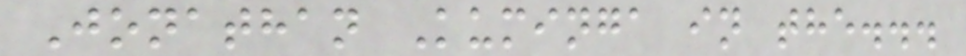Jonathan Kuminga in the...
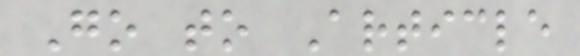Go to Article
